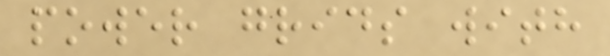power grids with
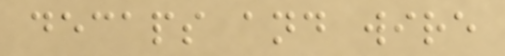decaps and wire
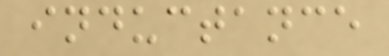inductance
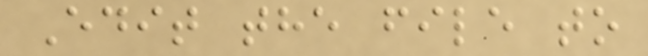Edit the file to
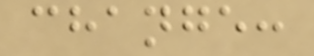change:
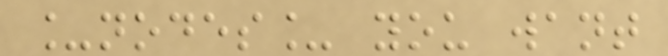_nodes_ you want
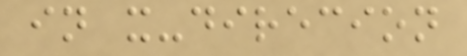in x-direcion
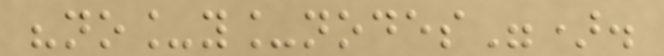"no_y_nodes").
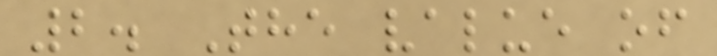2. The value of
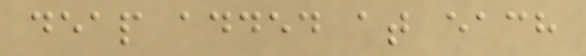deap added at each
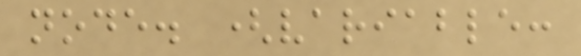node. (variable:
